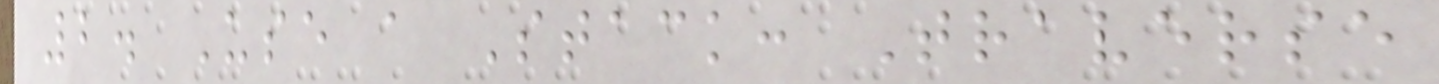2. Use a Stack: Traverse
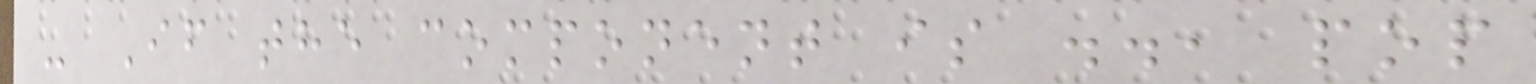- If the component is .., pop
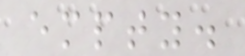empty.
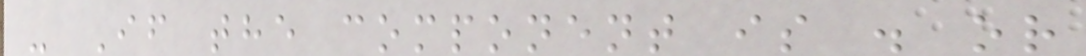- If the component is . or
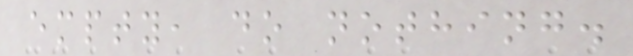empty, do nothing.
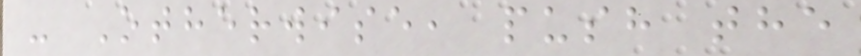- Otherwise, push the
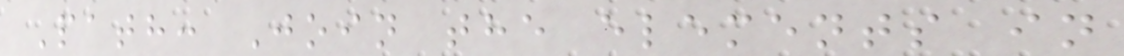Path: Join the elements in
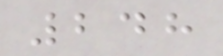248
